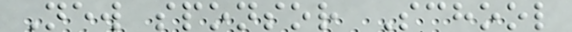New sponsor School
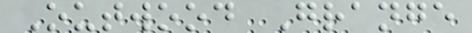Outwood Grange
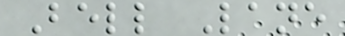Bell Lane
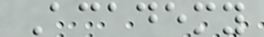Academy
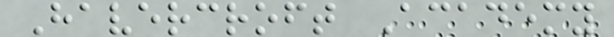Havercroft Academy
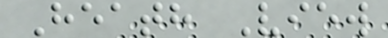Heath View
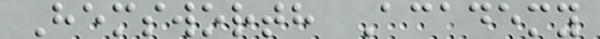Hemsworth Academy
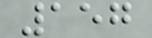157
